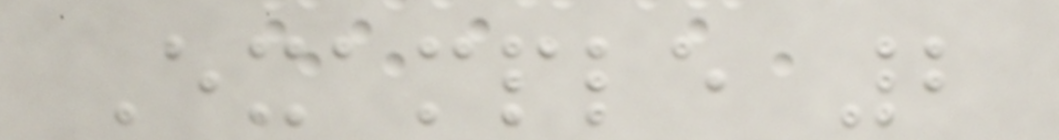Example 2
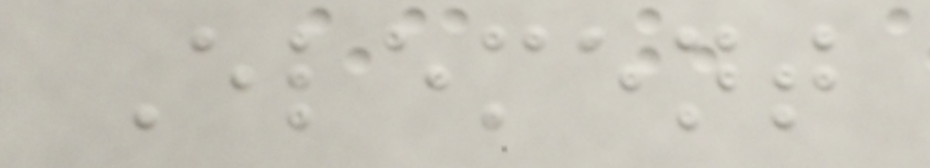Element
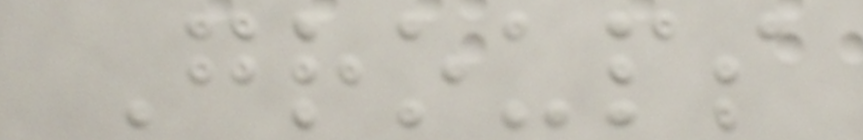Groups
